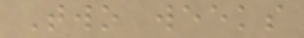Two weeks
